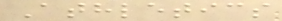Athletics
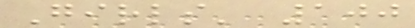Girls' 100
